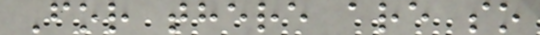For there are so
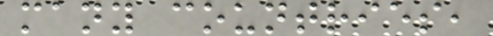many countries,
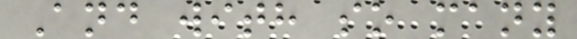And with so many
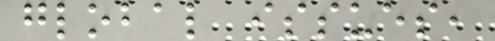global issues,
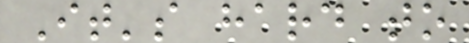It's hard to
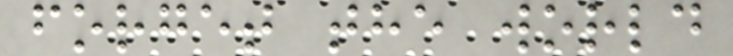forget the world
